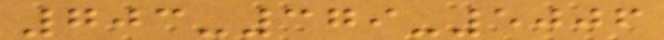703-379-5006
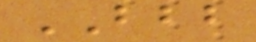BBB
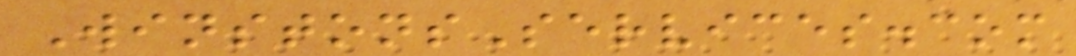WinstonsServices.com
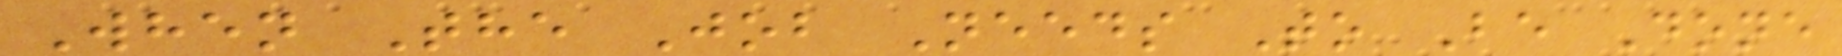When The Job Needs To Be Done
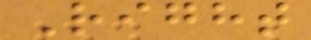Right
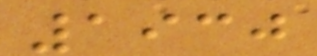1930
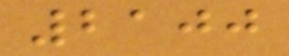2100
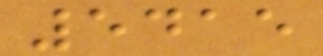5415
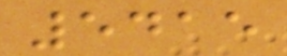5415
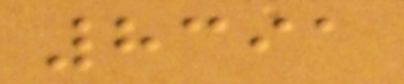8391
